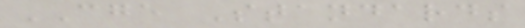CGE Standards
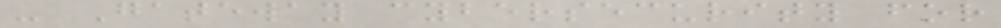- Gateway cybersecurity for
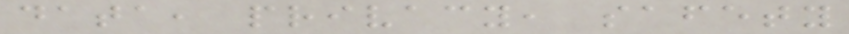data, privacy, safety
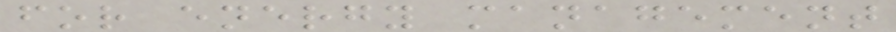for energy management
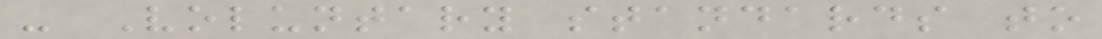- Voluntary standards to
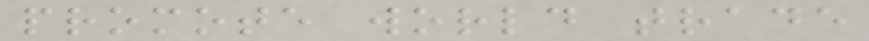promote world trade
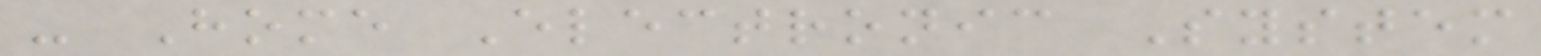- Home Electronic System
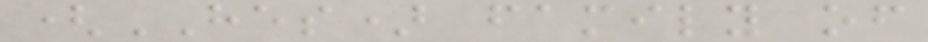(HES) family of
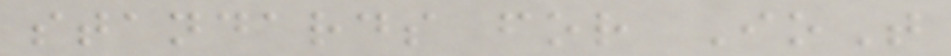standards for IoT
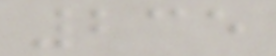235
